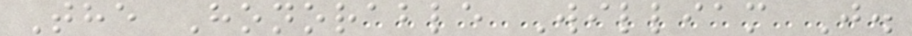The Honorable William J.
